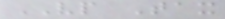VP Tax
